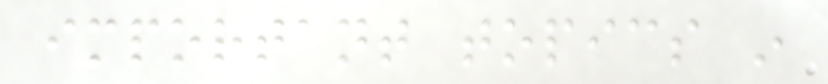important topics in
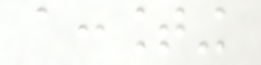accounting
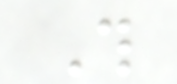This
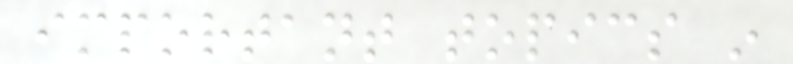important topics in
